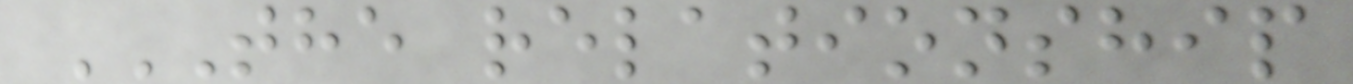THE RELATIONSHIP
